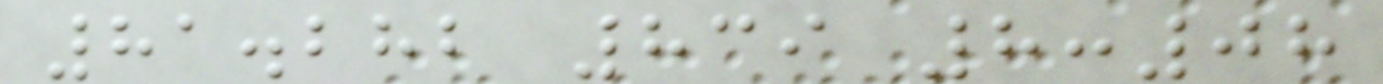81.282 839 8:08
